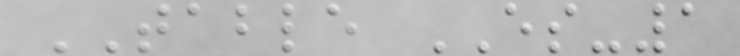TABLE ES-1
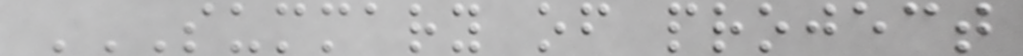SUMMARY OF PROJECT
